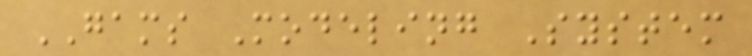GAMS Modeling System
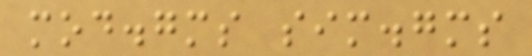mod.gms sim.gms
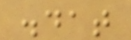.dat
